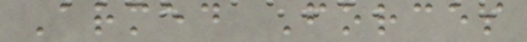Armed Forces
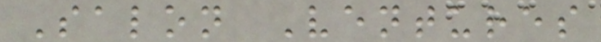Salon Ventures
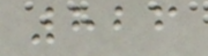826
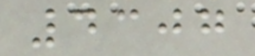4307
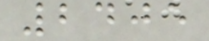2405
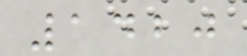1420
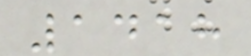1418
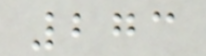273
